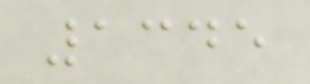1345
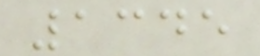1345
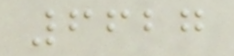6627
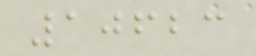10623
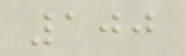100
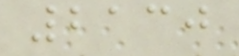2130
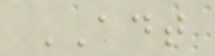ADT
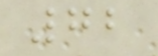72
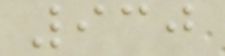930
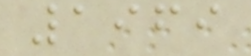1969
